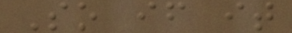So if it
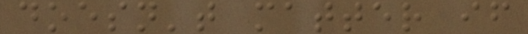doesn't matter if
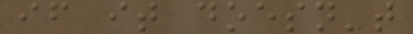if it doesn't
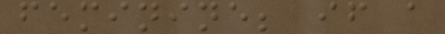feminine; if a
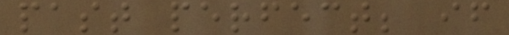past perfect; if
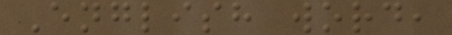English word,
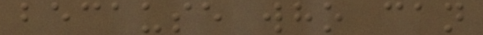because who can
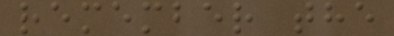remember the
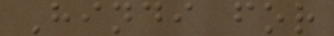Hindi for
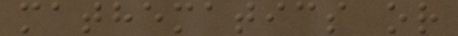mathematics or
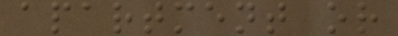apartment or
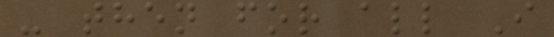- then for all I
